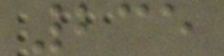235
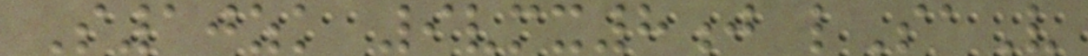S10zk 9vmx8j lSaV
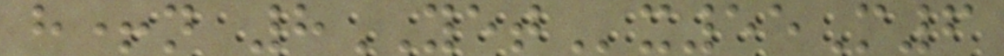h+n 8YETx55M6
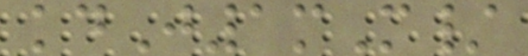kdJ1mM/
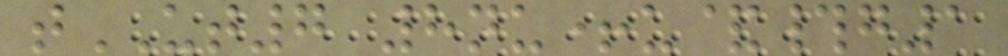tUT7 8nu+u&#g1
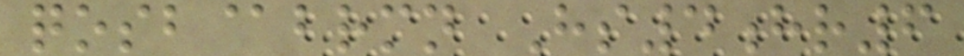qosb@brmn Hs4hr6
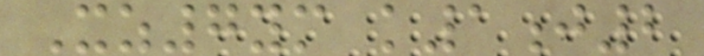Xz7ym k1j2
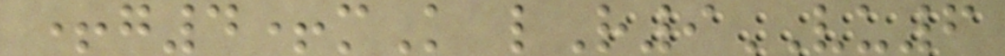+g4+mK lR9VU6
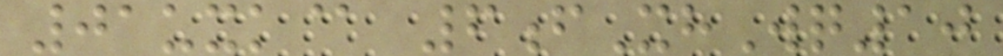01uxk@ 6fXhWq10
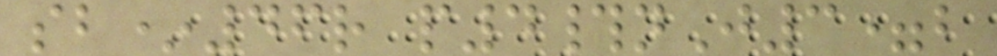sb*46r p4#nJ3=b
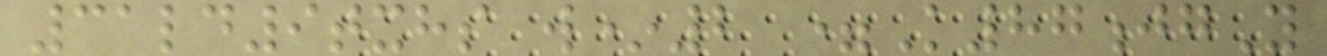31ld9txhs w*2 =K87jgY
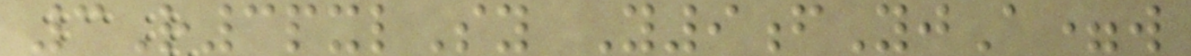3R3pxlSy Y9fYjA=w
